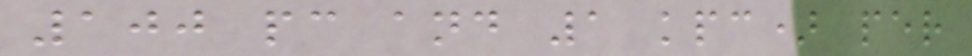100 pc and 1 kpc) per
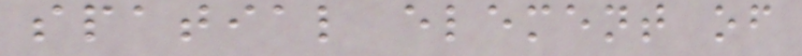spatial element of
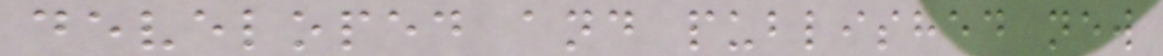developed and published new
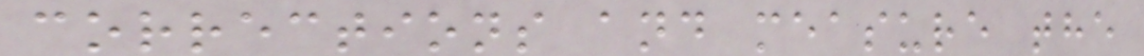corrections and measure the
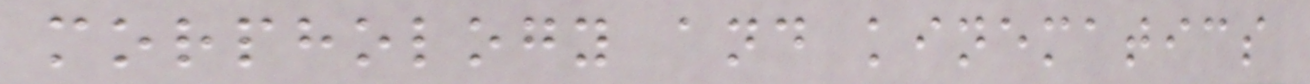morphology and kinematics
